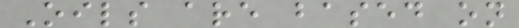Oils are based on
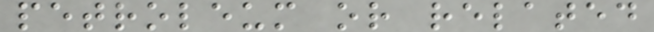petroleum or related
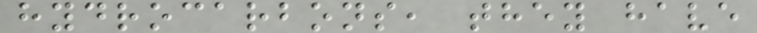hydrocarbons, they have
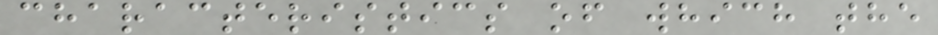characteristics of which the
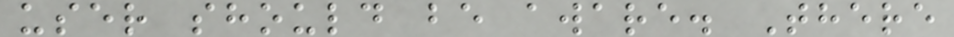user should be aware. There
